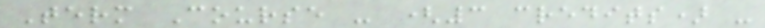Term Course - (3 credits) -
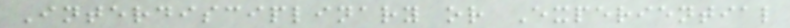Interdisciplinary or Experiential
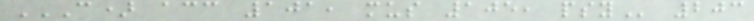C) ACC 101, MUS 105, PSY 203
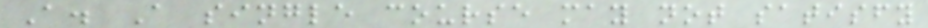A. A single course may not satisfy
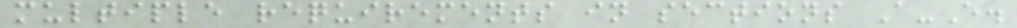multiple requirements in sections A-E.
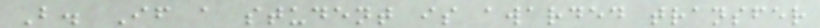B. If a student is awarded transfer
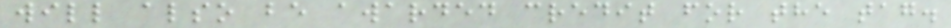will also be awarded credit for the tag.
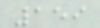159
